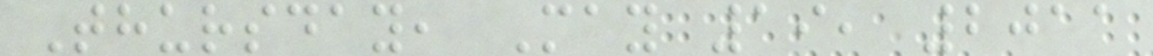Thursday, May 19, 2011
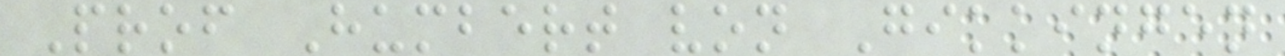Prof Humbert von Gikkingen
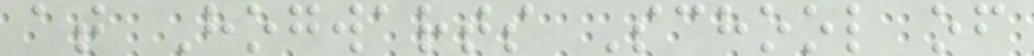at Hogwarts School of
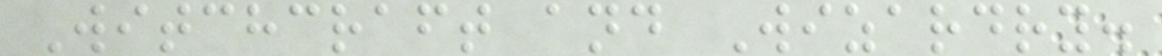Witchcraft and Wizardry.
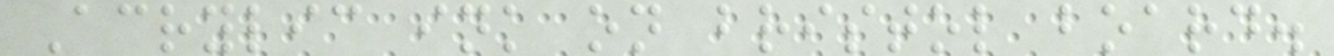Acrylic ink on bristol board.
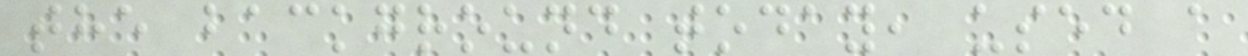the background today, used a
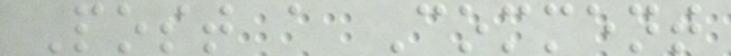Post a Comment
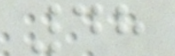48
